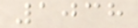1038
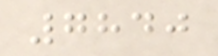7840
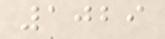1029
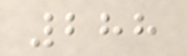288
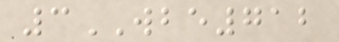3WBE712
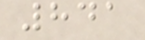841
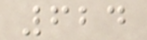624
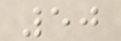50
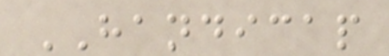HANDICAP
